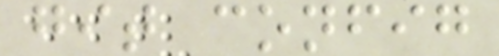git config
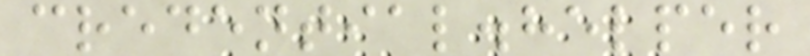credential.helper
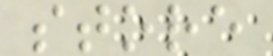store
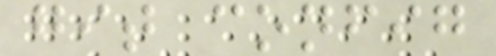git config
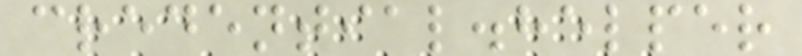credential.helper
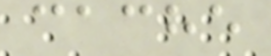cache
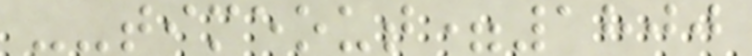--timeout=1800
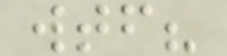wtf?
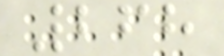268
